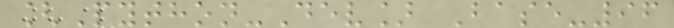[Python-Dev] Base-96
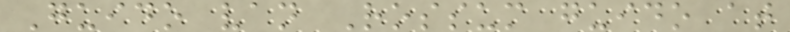Guido van Rossum guido at
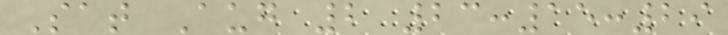Sat Aug 2 23:15:29
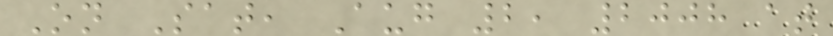On Sat, Aug 2, 2008 at
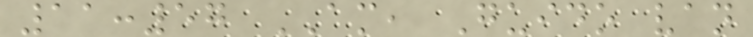11:57 AM, Guido van
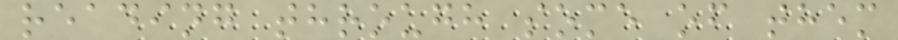reading through some of them
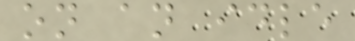on an idle
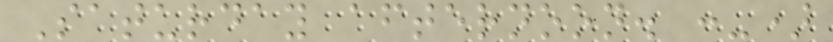Saturday afternoon. :-)
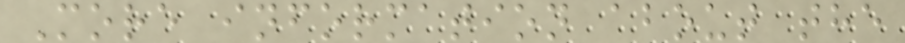More information about the
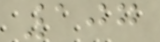107
